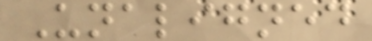Unaligned
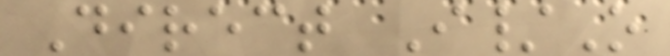Direct I/O
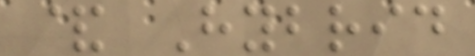& Hybrid
